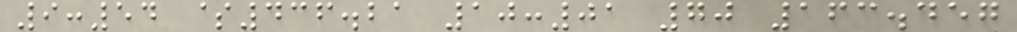9:54 $436.21 10:01 70 163.457
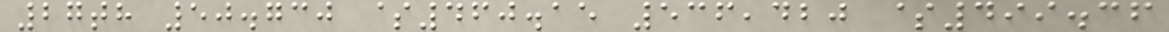27th 50.730 $460.15 536,420 $499.36
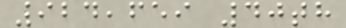924,659 40th
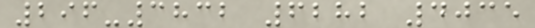296-3832 6282 4035
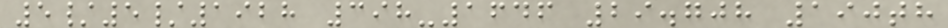5/5/1928 398-1646 29.708 190th
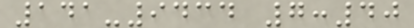141-9434 7:40
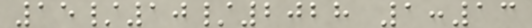15/10/2028 1:13
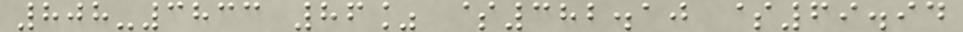808-3833 86% $382.10 $69.94
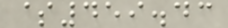$459.43
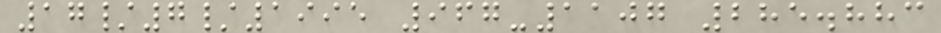17/7/1995 967-1107 285.883
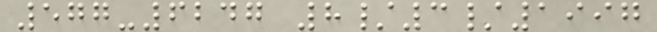577-6247 8/3/1997
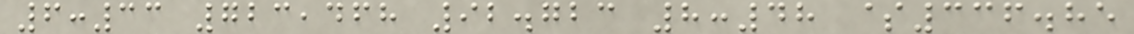6:33 723,468 92.723 8:48 $336.85
